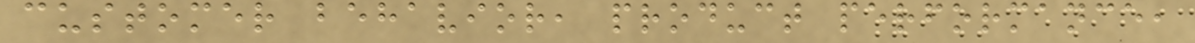customer behavior, product performance,
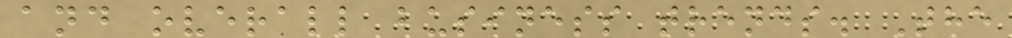and overall business trends. The
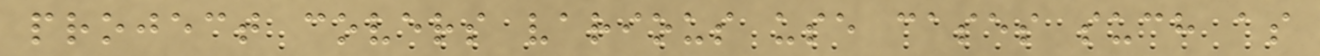project covers various use cases such as
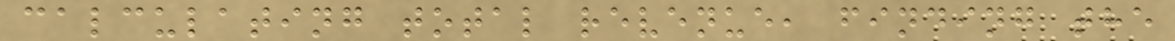calculating total revenue, finding the
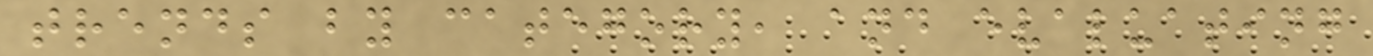trends by category, and evaluating
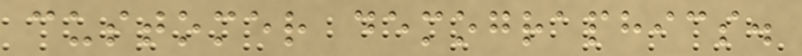customer demographics.
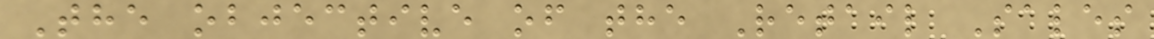The objective of the Retail Sales
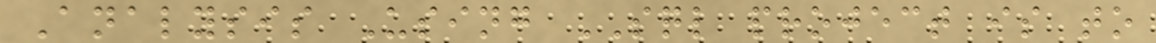Analysis Using SQL project is to
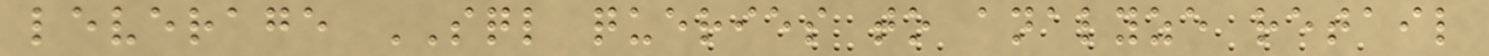leverage SQL queries to analyze retail
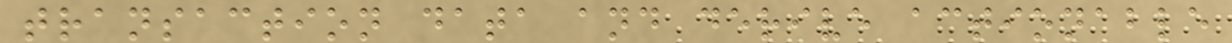transaction data and derive actionable
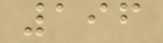196
